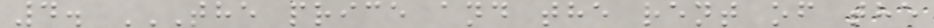4. THE PRICE AND THE RENT OF THE
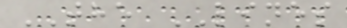THE LINES
